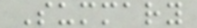Summary
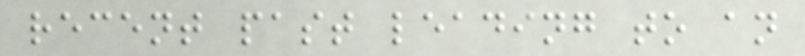recent past leading to an
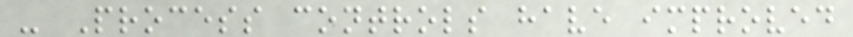- Process controls have improved
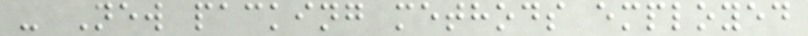- New packing methods employed
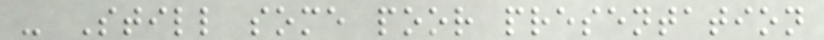- Still some poor presentation
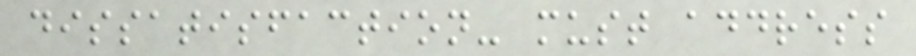dissatisfaction- must address
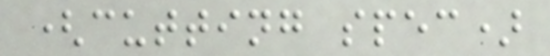(cutting spec)
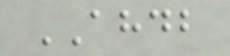AHDB
